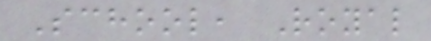School, Royal
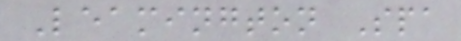Leamington Spa
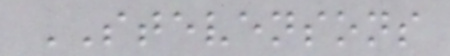STEVENSONS
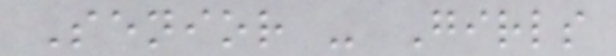Senior - Girls
